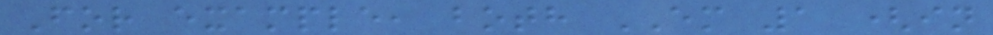For example, both EM 1 (in
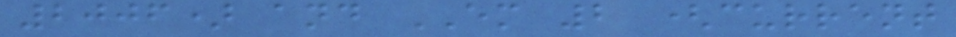2006) and EM 2 (current
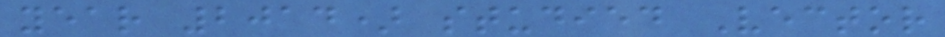year 2014) studied Vector
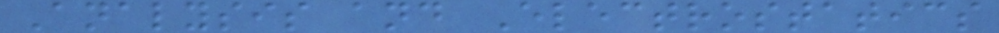Analysis and Electrostatics
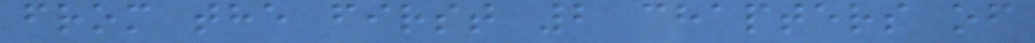from the first 2 chapters of
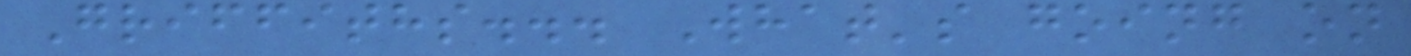Griffiths... What's going on
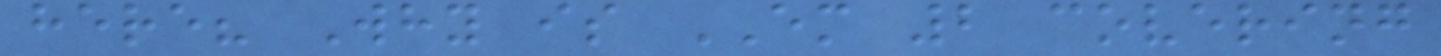here? Why is EM 2 covering
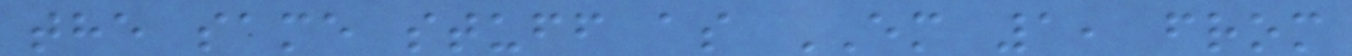the same stuff as EM 1, from
